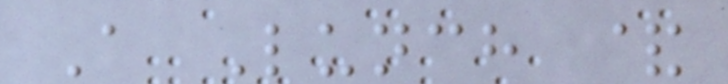A Lunch &
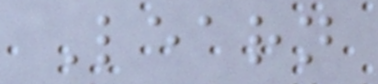Learn
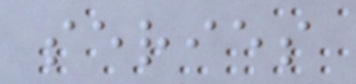series
